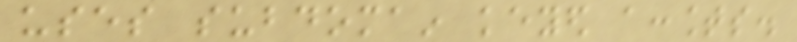uses subdomain keyed accounts.
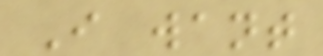I want
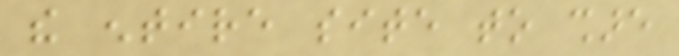the entire site to share
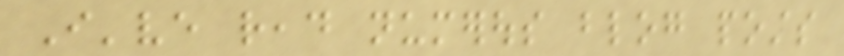I've read numerous blog posts
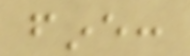fine:
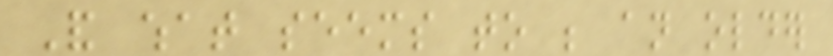And what seems to be an older
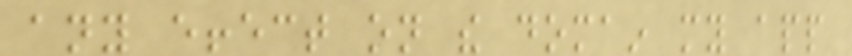any effect on the domain my app
